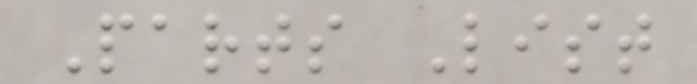Parts List
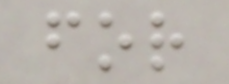for
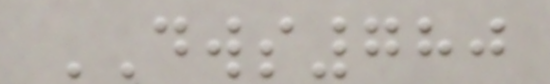DWS780
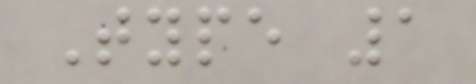Type 1
